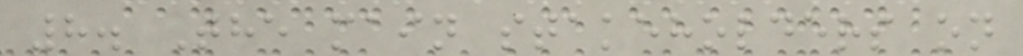8. The main stakeholders on
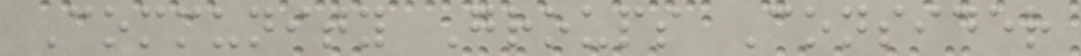Community Groups Consider
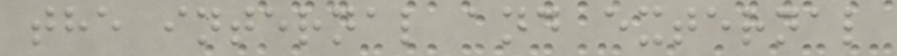the internal and external
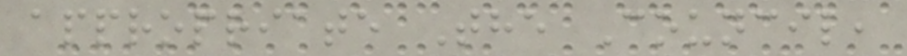appropriate The Council,
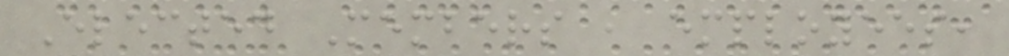Elected Members , employees,
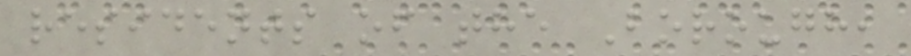residents of the Borough,
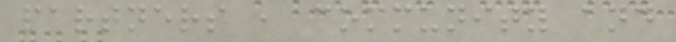partners , community and
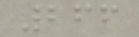266
